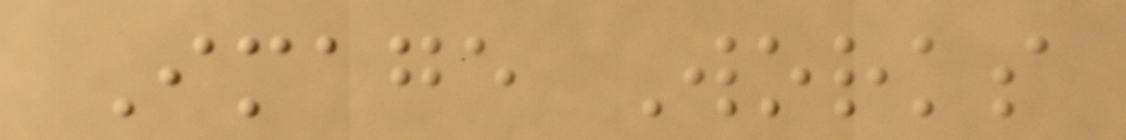Image Works
